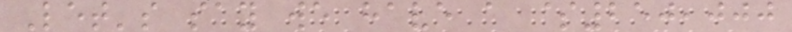Let's say we have a $250,000
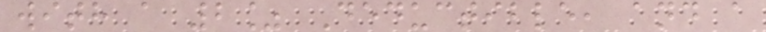with a 2% Deductible, and a
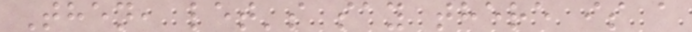Then, let's say there is a
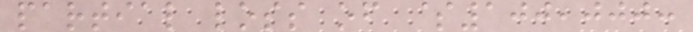partial loss of $100,000:
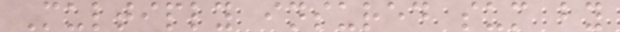Multiply insured sum by
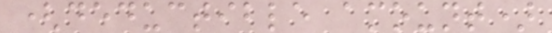(deductible amount)
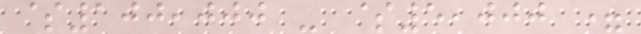$100,000 - $5,000 =
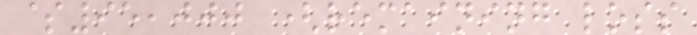$95,000 (remaining loss
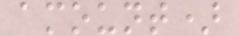amount)
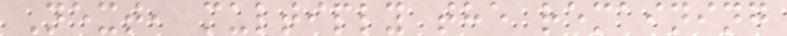Next, multiply the remaining
